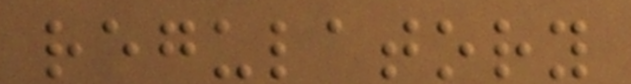regulatory
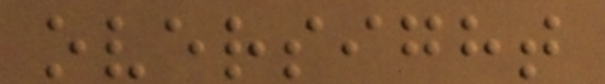oversight
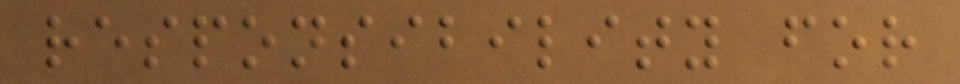responsibility for
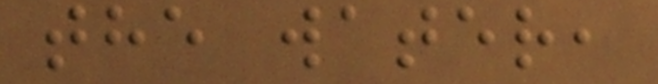the water,
